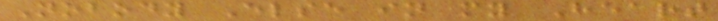Nobody Else in my Heart
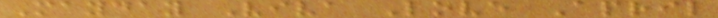Mayday Viva Love April
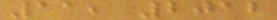11, 2012
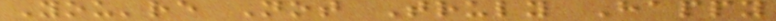You're Not Truly Happy
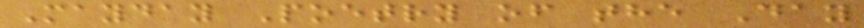Mayday Poetry of the Day
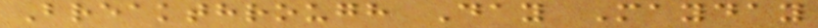Breakthrough Day Mayday
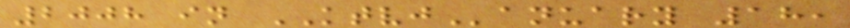2008 in KTVJanuary 18,
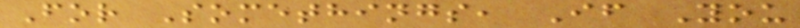For Somethings, If You
